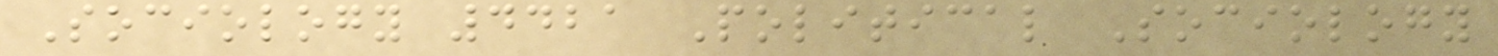Sociology 4421 Political Sociology
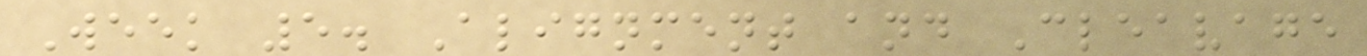Week 5. Alignment and Cleavage
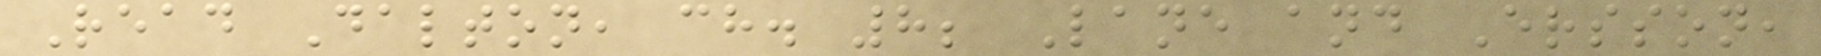Read Dalton, ch. 8; Lane and Ersson,
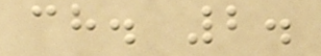ch. 2.
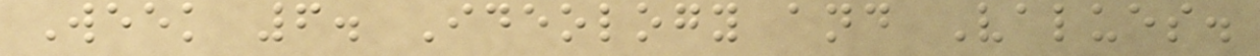Week 6. Ideology and Values.
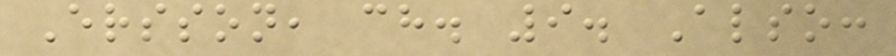Ersson, ch. 9. Also:
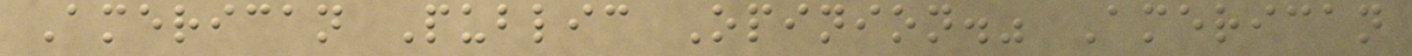American Public Opinion." American
